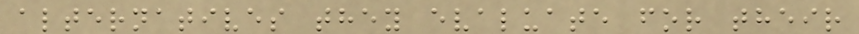alternatives they evaluate for their
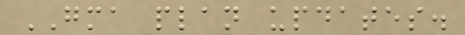GMA plan updates.
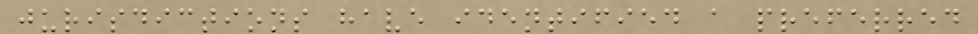jurisdictions have identified a preferred
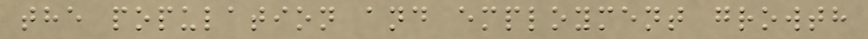the population and employment growth
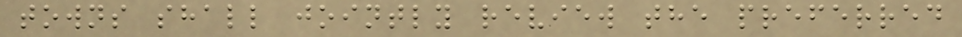towns shall jointly review the preferred
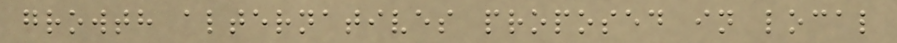growth alternatives proposed in local
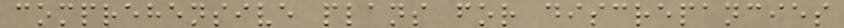comprehensive plans for discrepancies
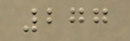277
